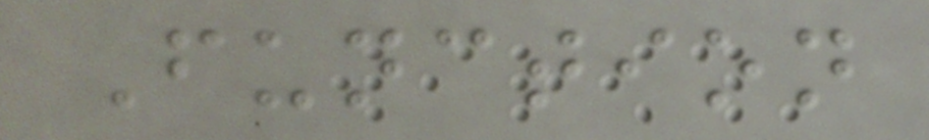Function
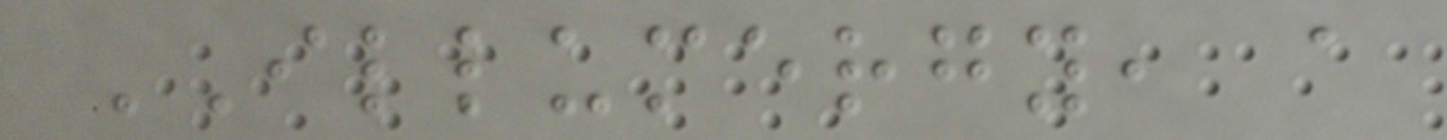ILLUMERGY, a
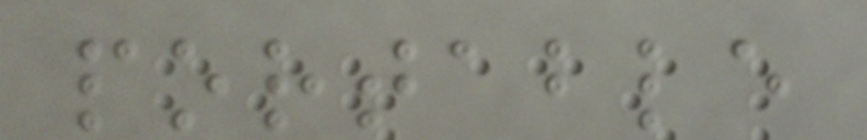portable
